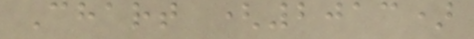Chart (2013)
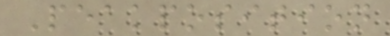Peakposition
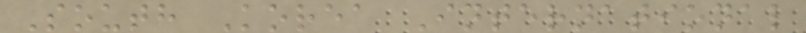South Korea International
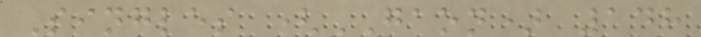Singles (GAON) 148
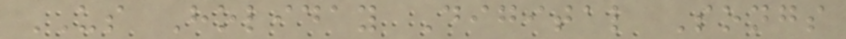US Holiday Digital Songs
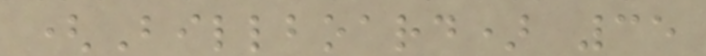(Billboard) 35
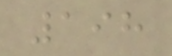198
